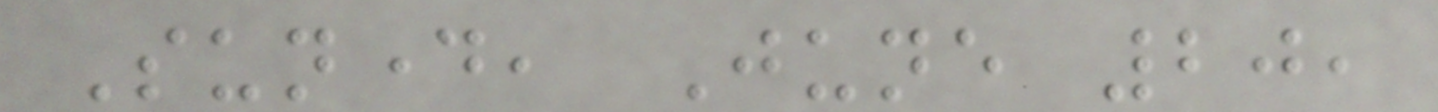Sunday, June 20,
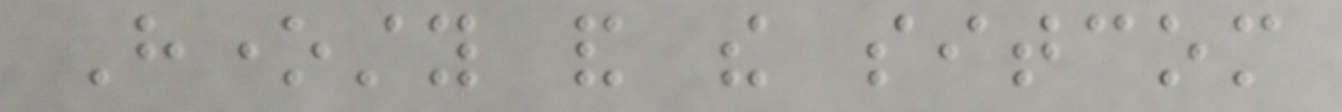Honesty and the sitcom
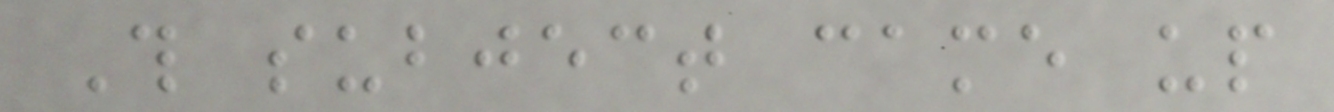This subject came up
